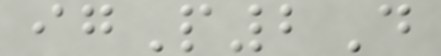igP2D
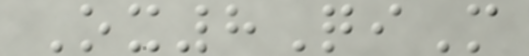Ox8QiM
